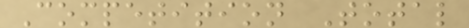Competition Total
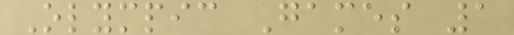Olympic Games 1
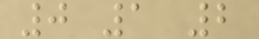0 1 2
